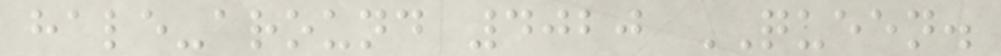hale-around 4020 QUEEN.
